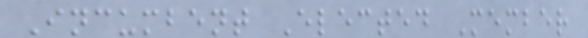Incumbent Elected Member
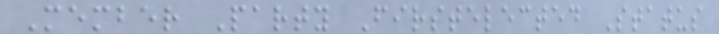Member Party Firstelected Status
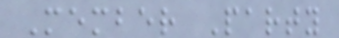Member Party
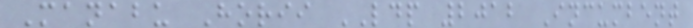Manabu Horii LDP 2012 Incumbent
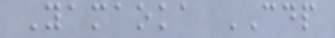Yamaoka CDP
